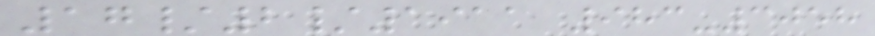17/2/1911 983-3058
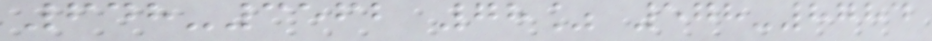648-3562 78% 578-8784
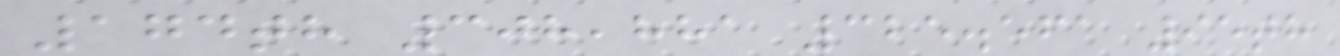174th 308,881 325.561 95th
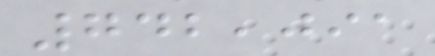742,091
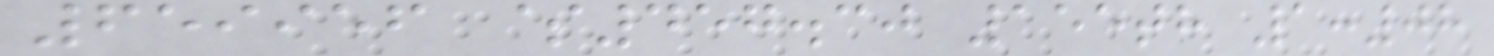659956 $457.30 155th 1:08
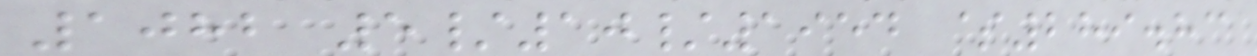1082 5/10/1954 $289.83
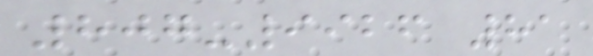807-9926 81
